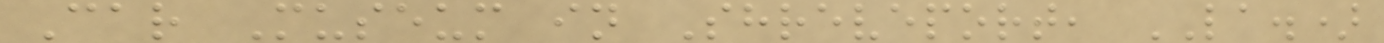Car Museum in Shreveport, LA.)
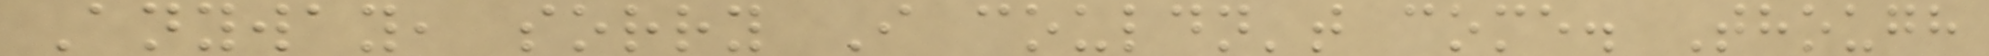Anyway, sorry I couldn't come. Though
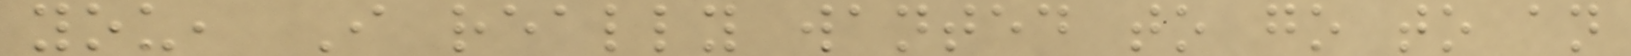you, I really wanted to go to an
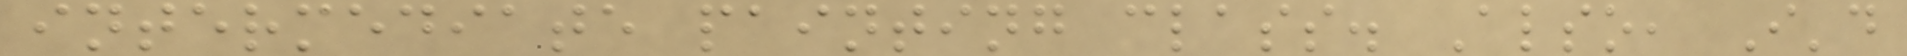intermediate painting class. Also, I'd
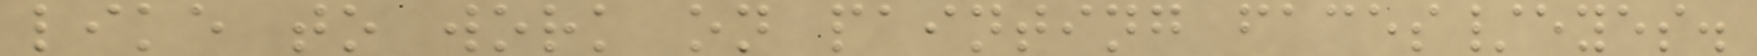like to work on painting faces/eyes.
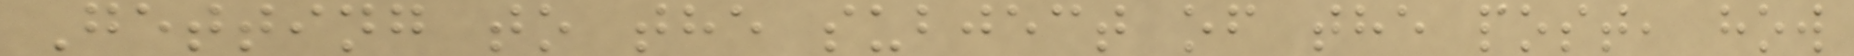Getting to the subject of the post, how
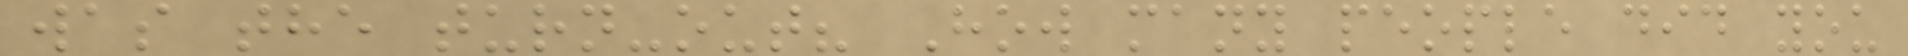was the turn-out? How many people did you
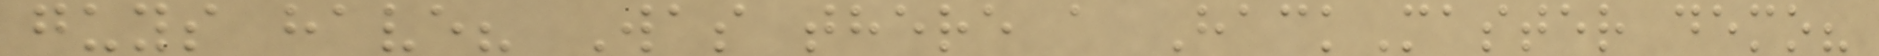guys have? Was there a HackMaster demo?
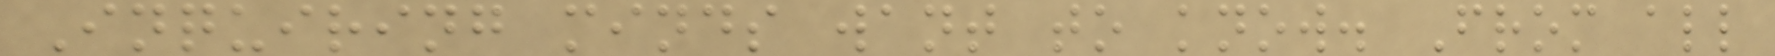Inquiring minds want to know. From all
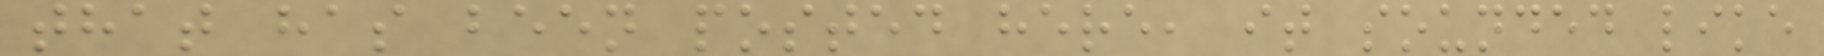that has been posted here, it sounded like
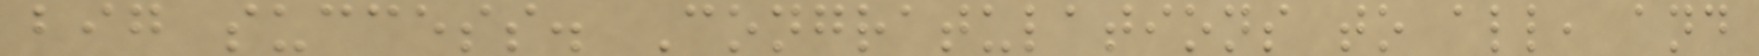big success. Congratulations to all, and
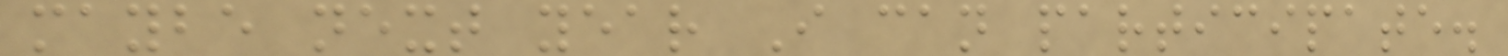maybe next year I can participate.
